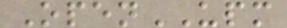OpenUPM
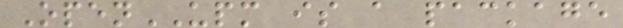OpenUPM is a package
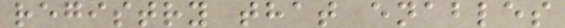registry that enables
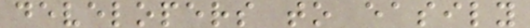developers to easily
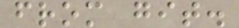from git.
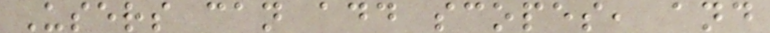Users can add scopes, and
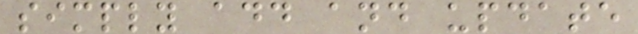simply add and update
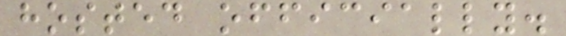hosted officially.
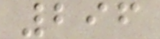296
